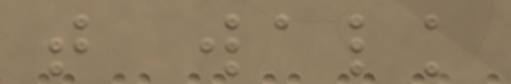that walk
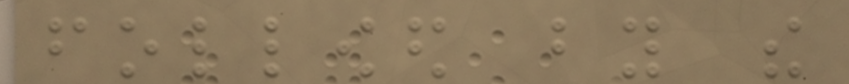followed by the
